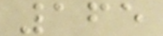165
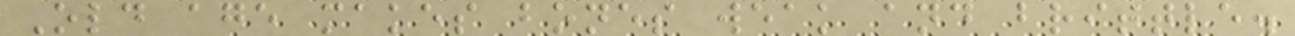Old age makes bones weak and brittle.
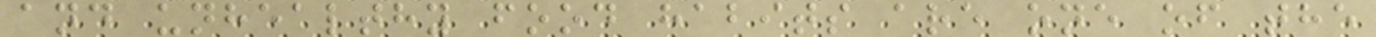and unhealthy food habits are one of the
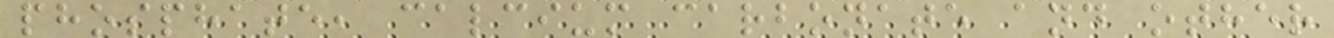phosphate, calcium carbonate and other
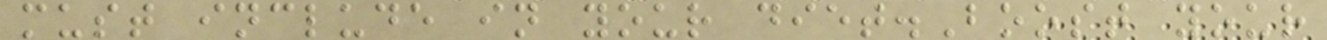must include in your diet.Boost your
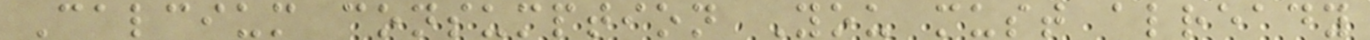Calcium consumption You must already
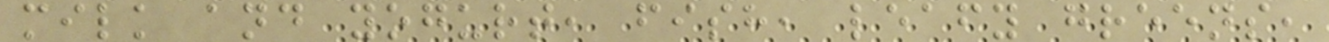milk and yogurt, fish, leafy greens,
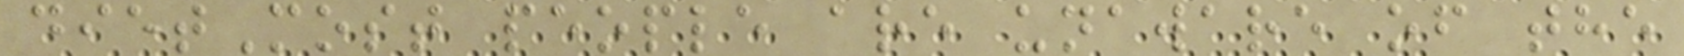dietMost people are unaware of the
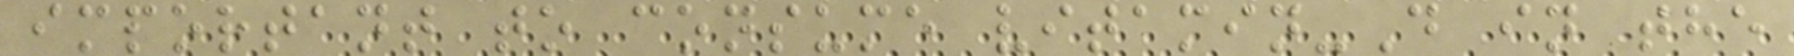important to consume vitamin-D in the
